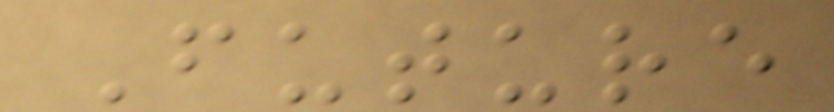Future
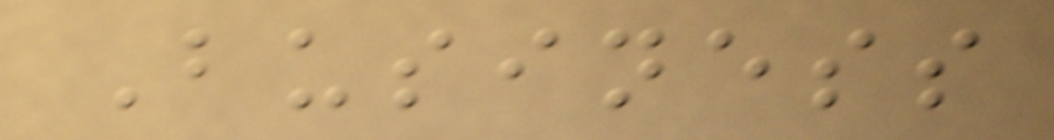Business
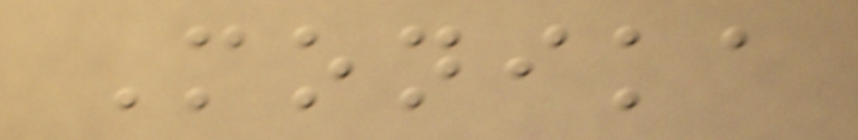Monika
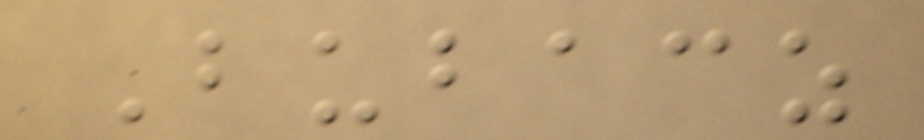Bubacz
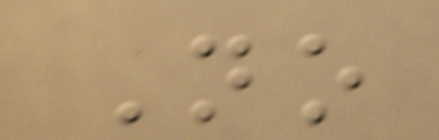No
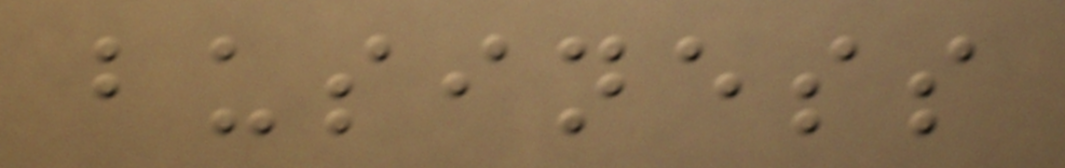business
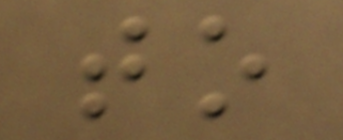to
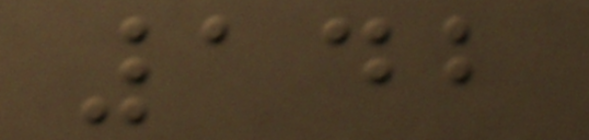142
